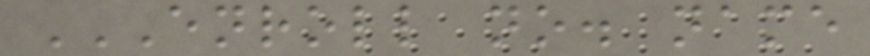ENROLL NO. NAME
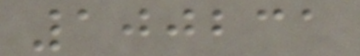100231
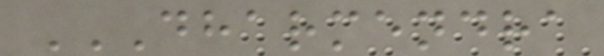DHARMENDRA
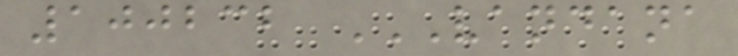100232 VANDANA
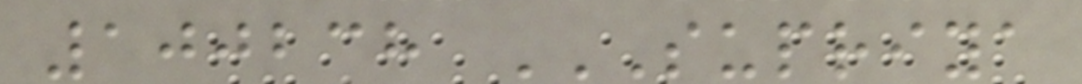100238 SUPRIYA
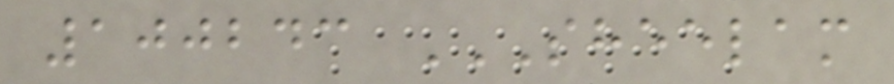100243 SHEELAM
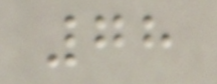78
